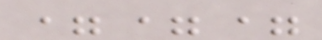===
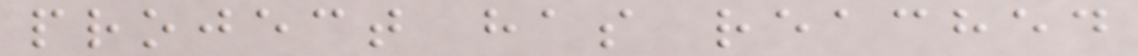project has reached
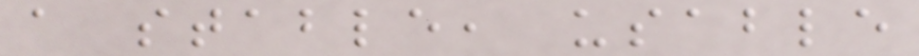a stable, usable
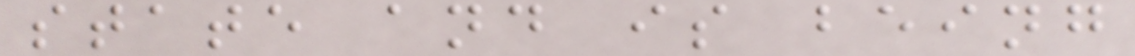state and is being
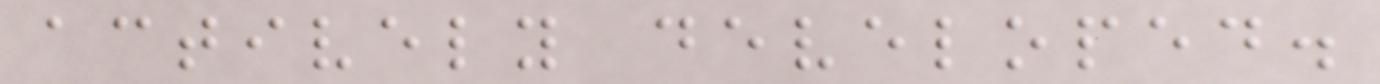actively developed.
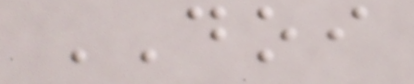DOI
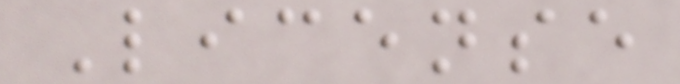License
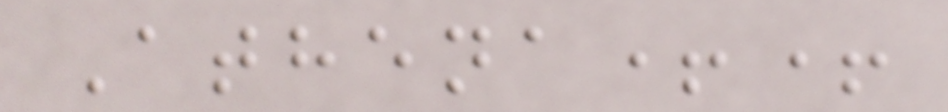Athena++
